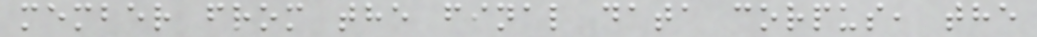member from the final data corpus, the
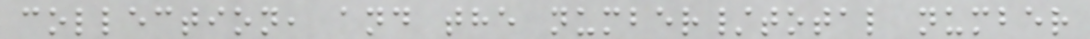collection, and the number/total number
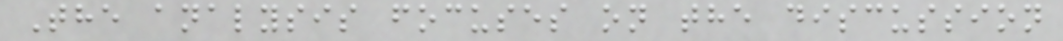The analysis focuses on the discussion
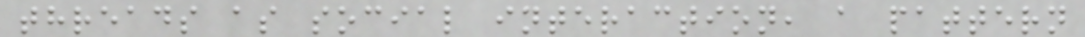threads as social interaction, a pattern
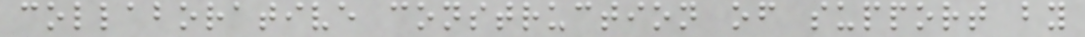collaborative construction of support by
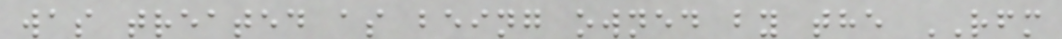was treated as being owned by the RFM
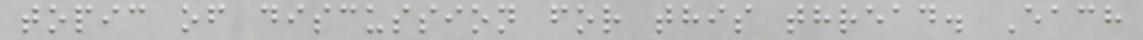topic of discussion for this thread. Each
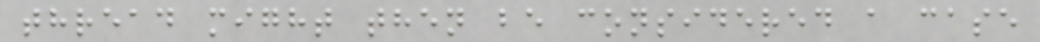thread might then be considered a case
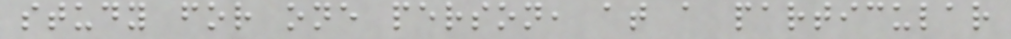study for one person, at a particular
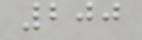200
